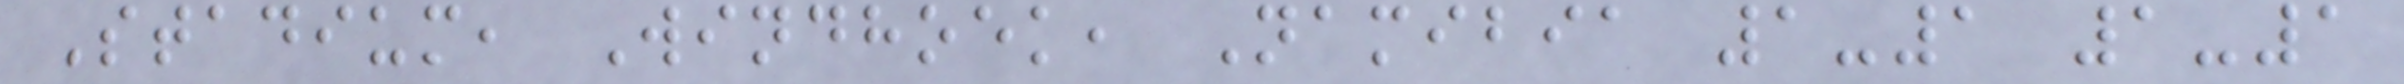Stadium, Windhoek, Namibia 1-1 1-1
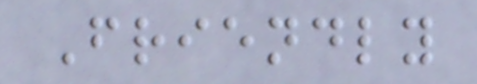Friendly
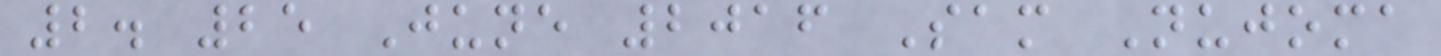2. 25 June 2016 Sam Nujoma
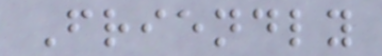Friendly
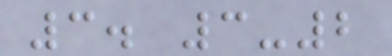3. 3-2
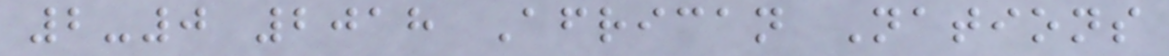2-0 2018 African Nations
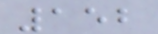152
